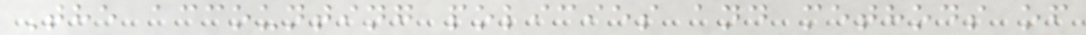The accounting policies and methods of
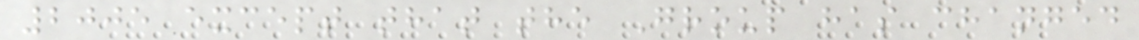2005 except that the Group has changed
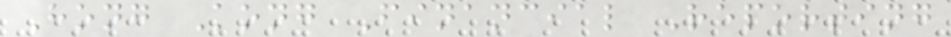Hong Kong Financial Reporting
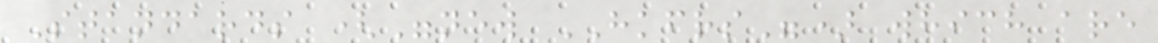Standards ("new HKFRS") which are
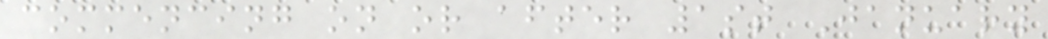commencing on or after 1st January
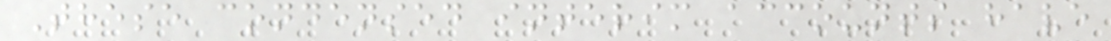These condensed interim accounts have
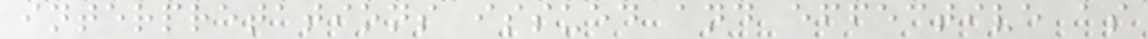interpretations issued and effective as
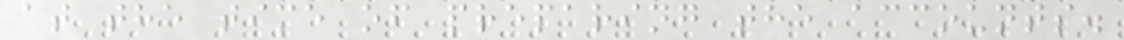at the time of preparing the accounts.
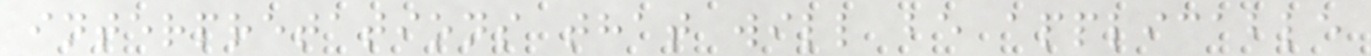interpretations that will be applicable
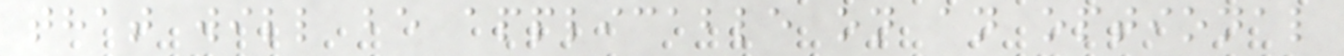that will be applicable on an optional
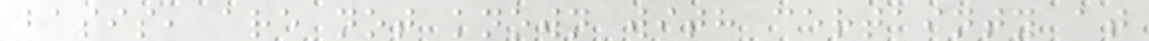basis, are not known with certainty at
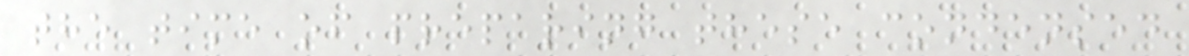the time of preparing these condensed
